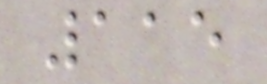115
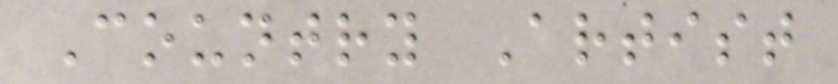Country Artist
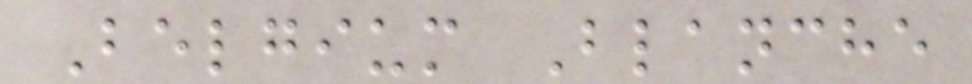Belgium Blanche
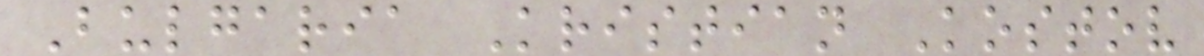Bulgaria Kristian Kostov
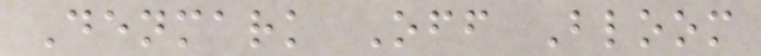Denmark Off Bloom
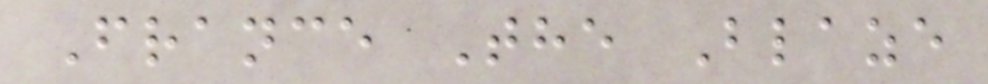France The Blaze
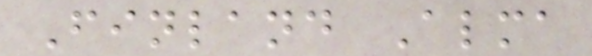Finland Alma
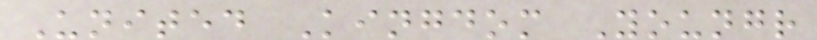United Kingdom Youngr
